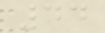44
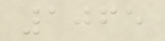1065
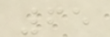65
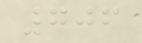706
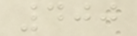400
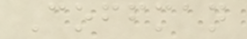Coffman
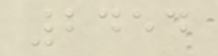2454
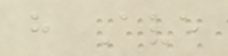h Ave
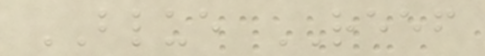BLUE REEF
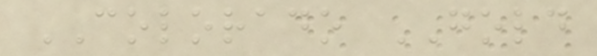COLORADO GOLD
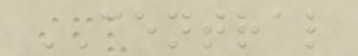CENTRAL
